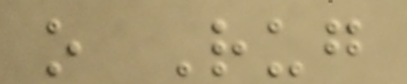o Rug
